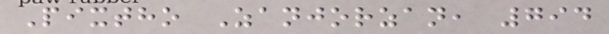Pixtho Zanjorzan, 794
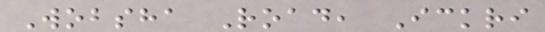Wobsha Road, Ickri
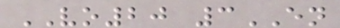VO20 3EN
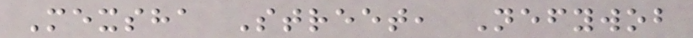Mexsha Street, Nefywob
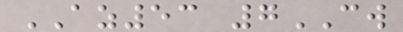AZ53 7CW
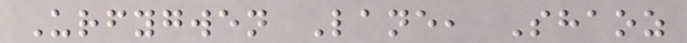Urfygwen Lane, Shaoz
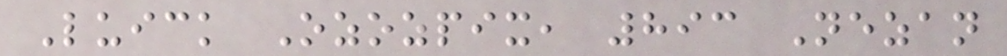Luick Ozozpix, 893 Nezan
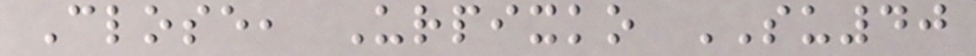Close, Urpixko SU40
